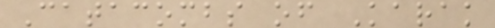Catacombs of Karak
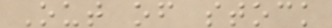Out of stock
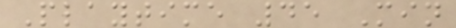Playtime 45 Min
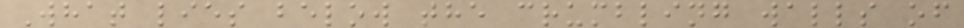What lies below the crumbling walls of
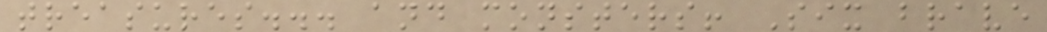treasures... and monsters! Six brave
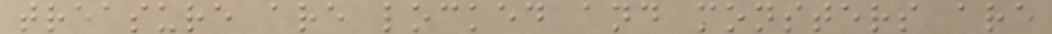treasure are locked and monsters are
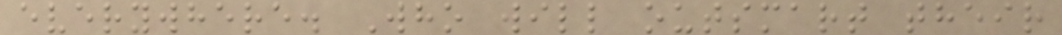everywhere. Who will outsmart their
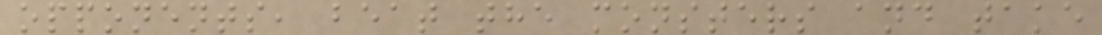opponents, beat the monsters and take
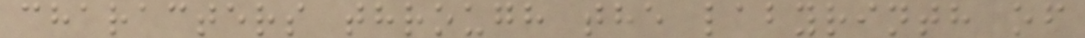characters through the labyrinth of
